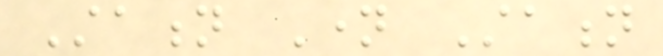Station Name Station
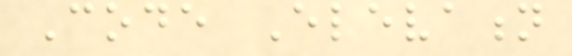Code Elevation
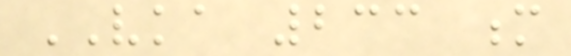VKA 233 m
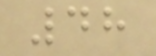48
